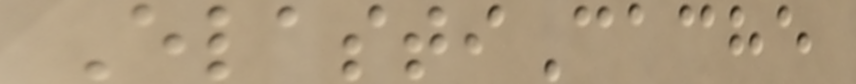ElastiCache
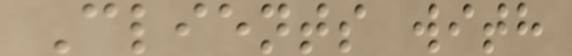Clients with
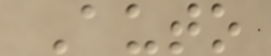Auto
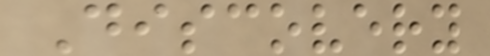Discovery
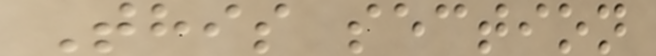This section
